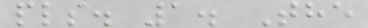pls. 1. The
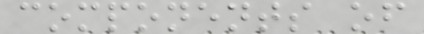components of
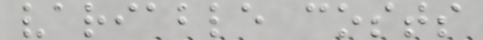variable costs
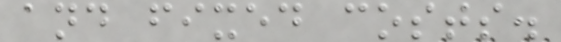and fixed costs.
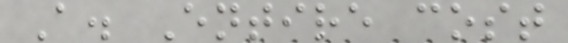A. Entire cost
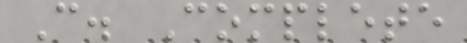C. Complete
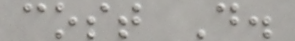cost D.
